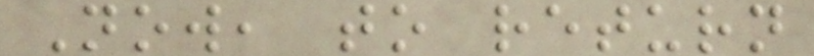Now, to return
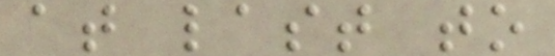at last to
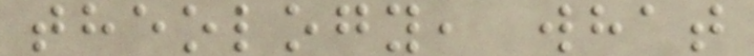theology, what
